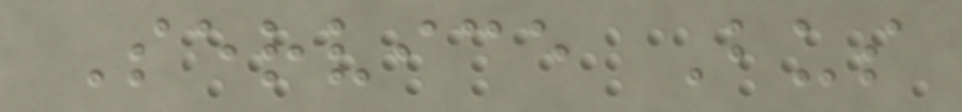Service Bus
